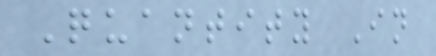Quantity In
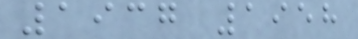1937 1958
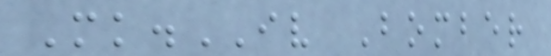Mk.IV Bomber
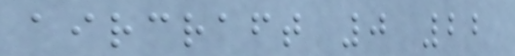aircraft 0 22
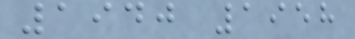1940 1958
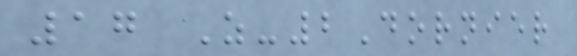17 Z-2Dornier
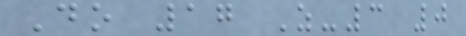Do 17 Z-3 0
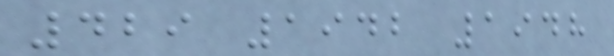429 1942 1948
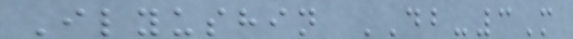Ilyushin DB-3M
